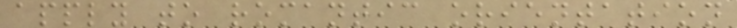apply to romantic orientation
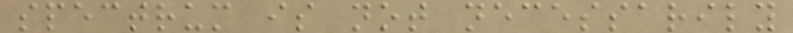spectrum is not necessarily
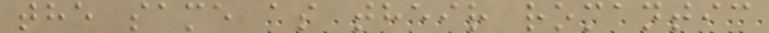the same as their romantic
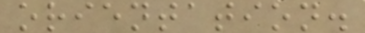orientation.
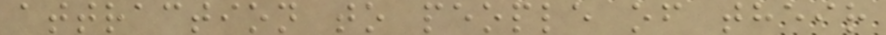attraction to people of their
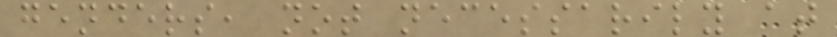genders, not necessarily at
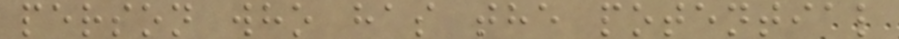person who has the potential
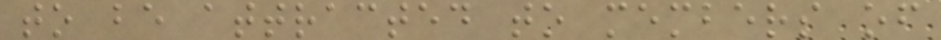to be attracted to members of
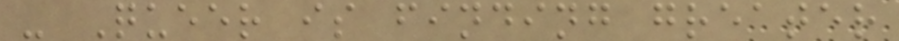- Queer is finding greater
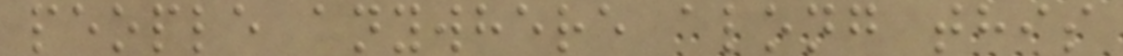people anywhere along this
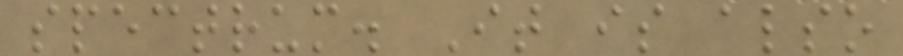spectrum. It is also
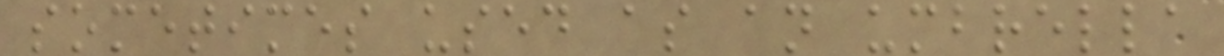sometimes used as an umbrella
